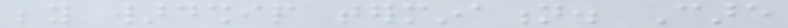beyond wardship termination. Care
